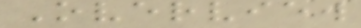Overview
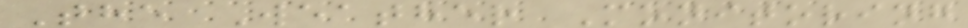The Weather Monitoring
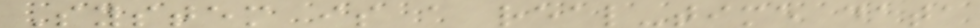System is a real-time data
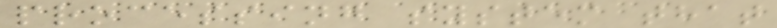processing system that
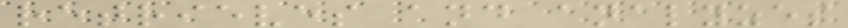retrieves and analyzes
